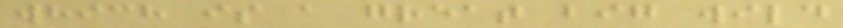which is a great big wild
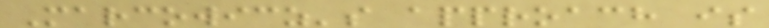Marcowicz's approach is
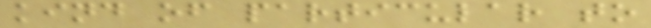kind of particular to
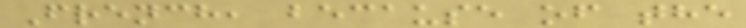French, because of the
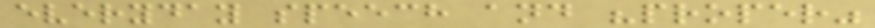everyday speech and "proper"
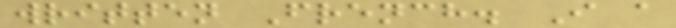written French. I a
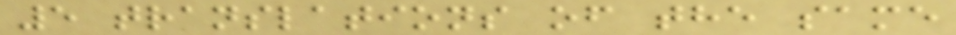5 translations of the same
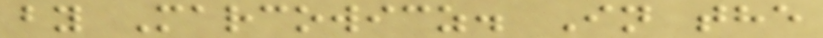by Marcowicz. In the
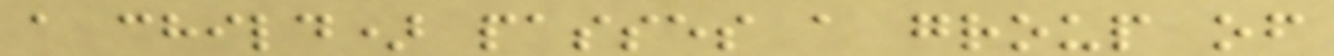a child) passes a group of
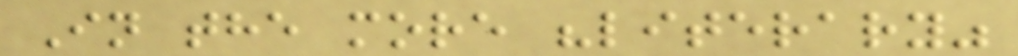In the more "literary"
